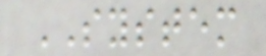SYSTEM
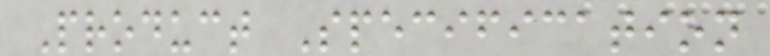Product Specification
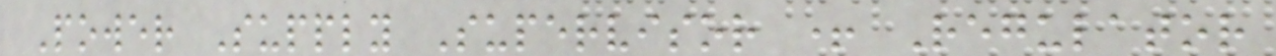Power Supply Supervisor + Regulator
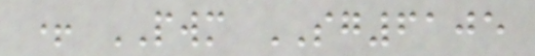+ PWM SG6105
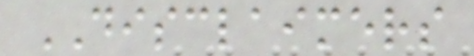DISCLAIMERS
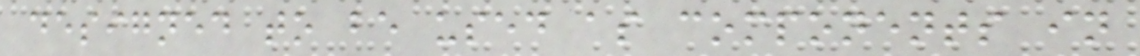designed to be used as components in
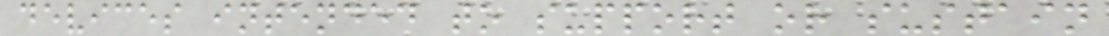devices intended to support or sustain
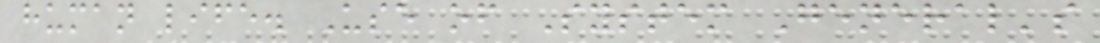human life. Use of System General's
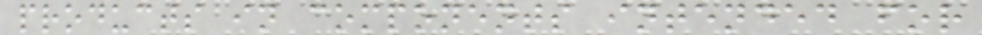products in components intended for
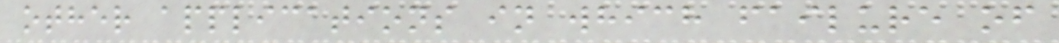other applications in which failure of
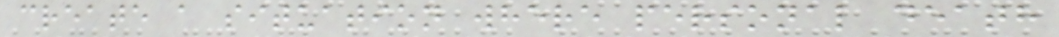create a situation where personal death
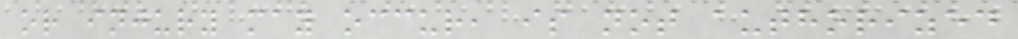or injury may occur, is not authorized
